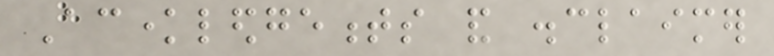Acknowledgements and disclaimer
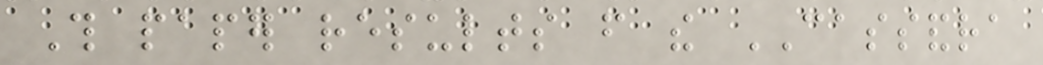This paper results from the CASSANDRA
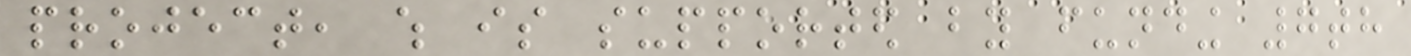project, which is supported by funding 7th
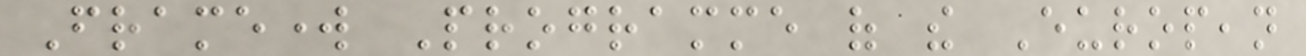Framework Programme of the European
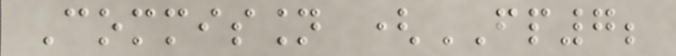Commission (FP7;
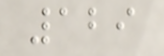129
